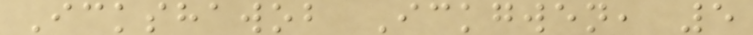Ickshawob Ickgwen, 5
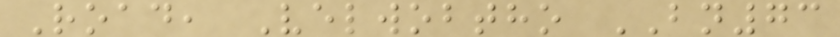Road, Velwobtho BN73
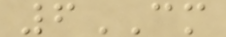6CM
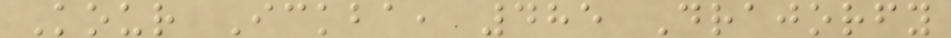Kour Ickba, 485 Drajorfy
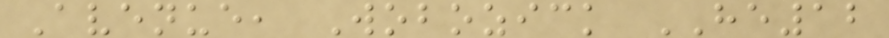Avenue, Wobozick HE12
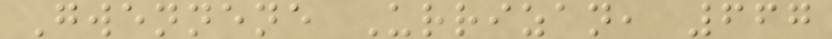Gwennene Urrizan, 667
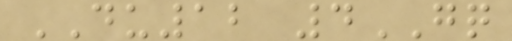DU12 4GQ
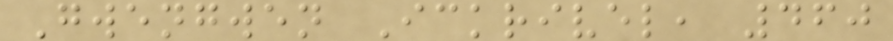Gwengwen Ickrivel, 460
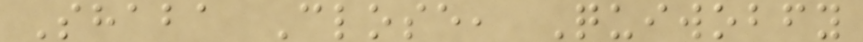Shaba Close, Quiwobfy
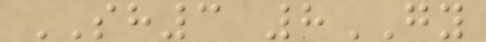SH3 8GY
